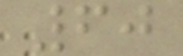60
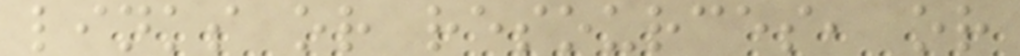links or resources, or
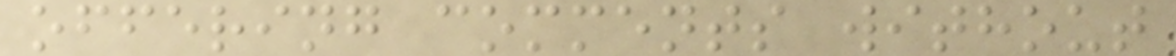offering comments without
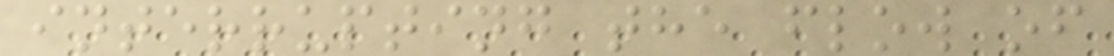interrupting the flow of
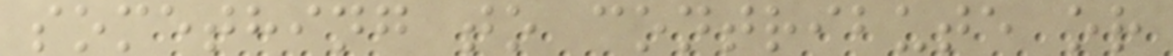something to contribute or
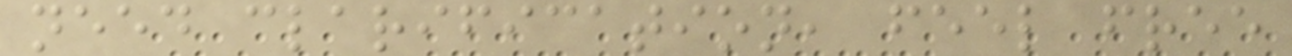need clarification, feel free
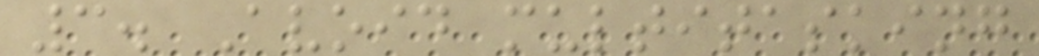3. Avoid multitasking
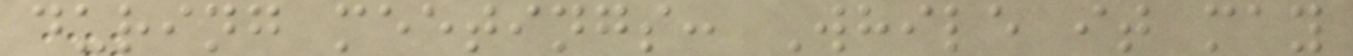during meetings: While it may
